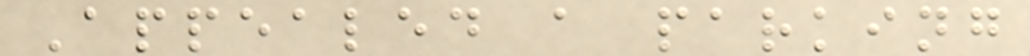Appealed a parking
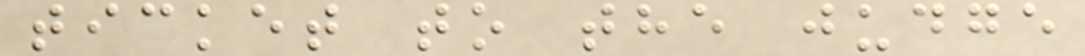ticket to the judge
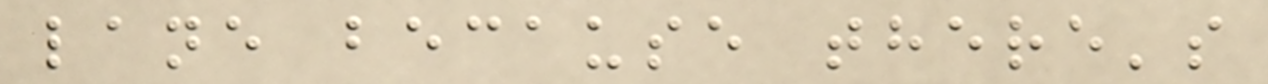lane because there's
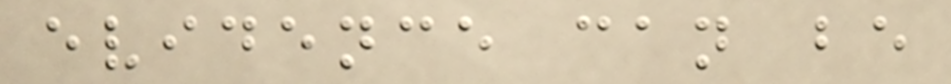evidence can be
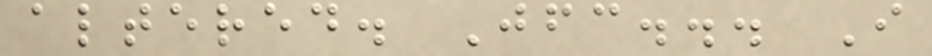altered. Jfc... I
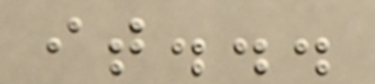it...
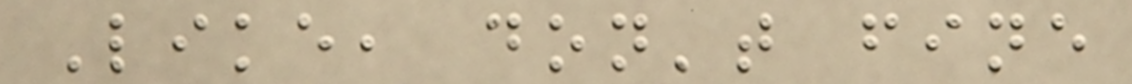Like, don't fine
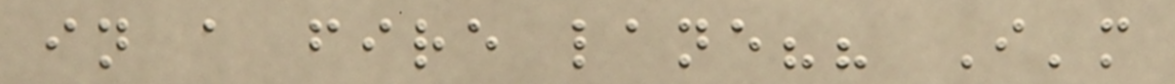in a fire lane?? I'm
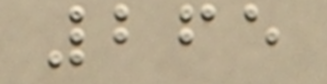265
